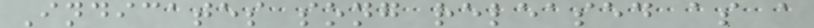Indicates song released as a
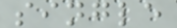single
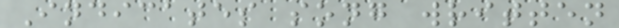Indicates song written
